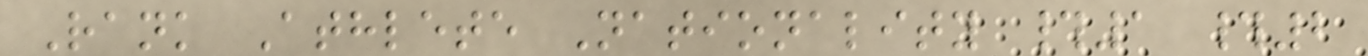Rank Athlete Nationality #1 #2
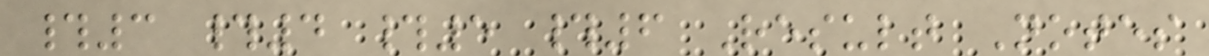#3 #4 #5 #6 Result Notes
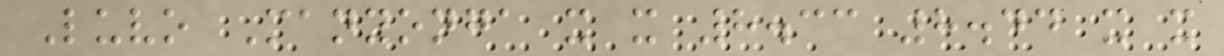Luvo Manyonga x x 8.33 8.44 x x
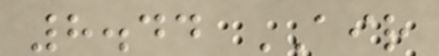8.44 AIR
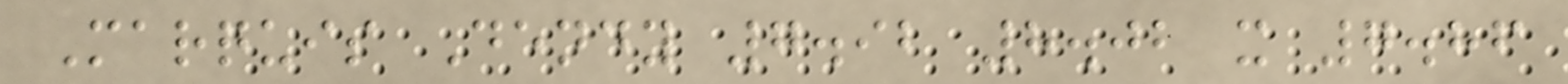Marquis Dendy 7.92 8.02 x 7.86
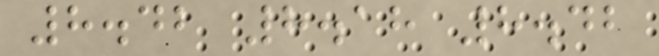8.42 8.18 8.42
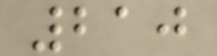210
